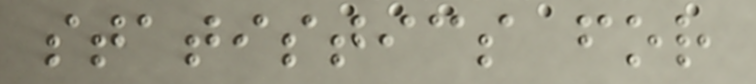statistics for
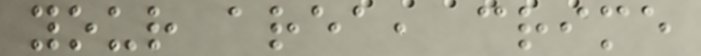your area, crime
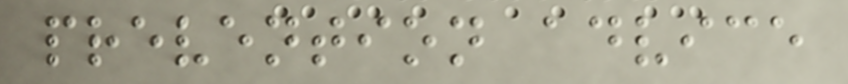prevention advice
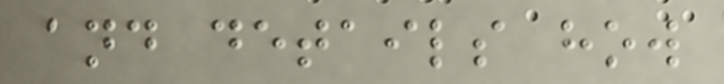and details how
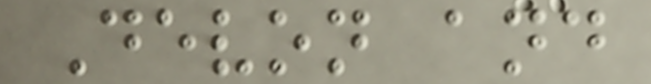Devon and
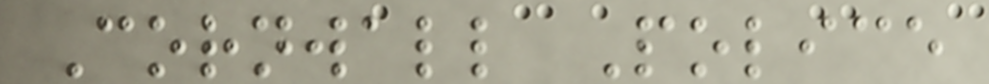Cornwall Police
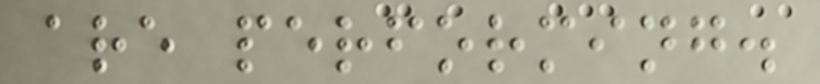are performing.
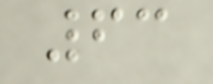63
